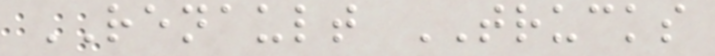RENAULT TRUCKS
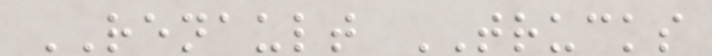RENAULT TRUCKS
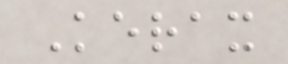Kerax
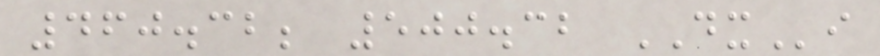460.32; 500.32 DXi
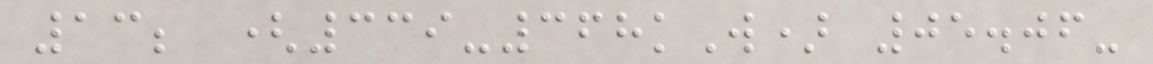13; (339-368kW) 05.06-
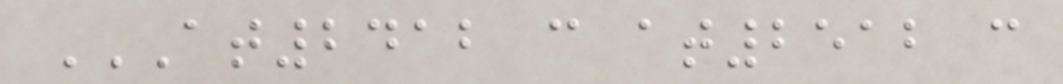AT2412 C AT2512 C
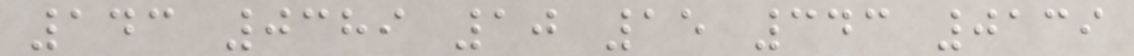143 0389 10 15 343 0139
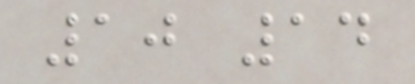10 14
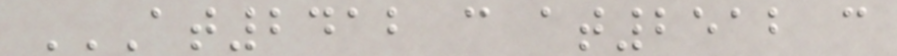AT2412 C AT2512 C
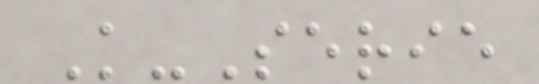K-Serie
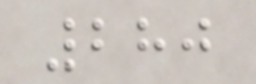280
